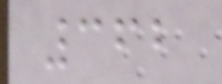362
